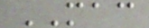MAC
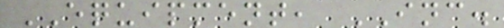EQUIPMENT, INC.
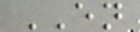EN
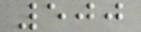500
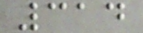314
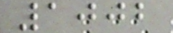1002
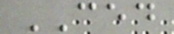CED
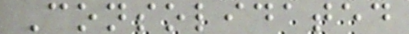Consolidated
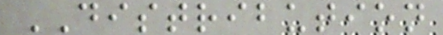DISTRIBUTION
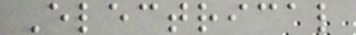Electrical
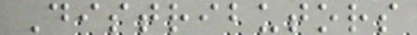Distributors
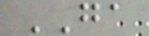GA
